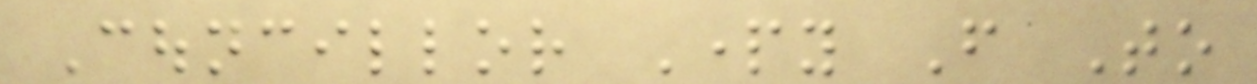Councillor Party From To
